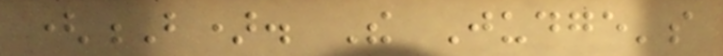(B). The Judge's
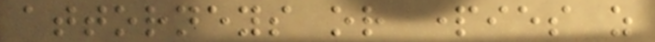attorneys or parties as
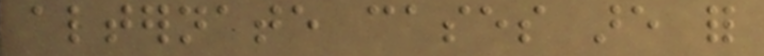alternate cases are for
